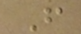F
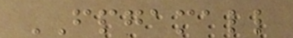FPGAMALL
